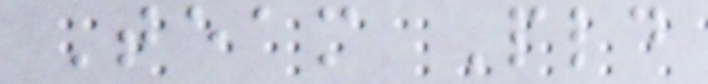Team Pld
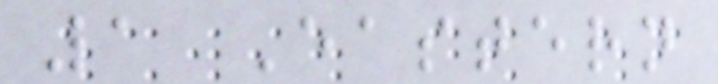1 Eastern
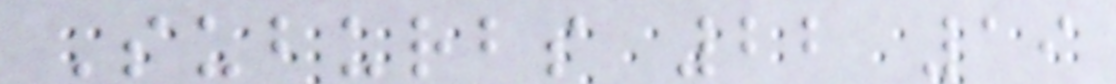Suburbs 22 19
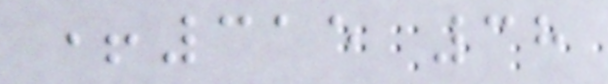+315 38
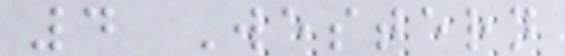4 Western
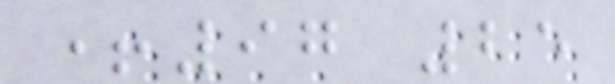+97 25
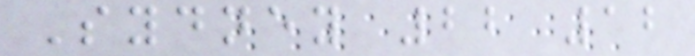Sydney 22 12
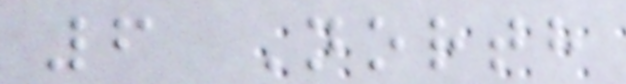6 North
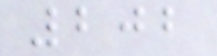202
